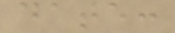date:
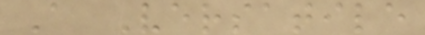A Versatile
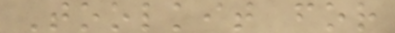Toolkit for
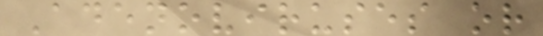Adenoviruses or
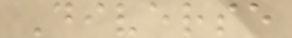Diverse
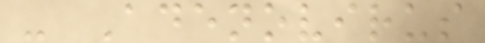- Adenovirus
